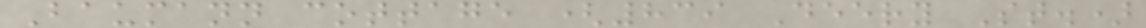Baumann cottage (839 Deery St.)
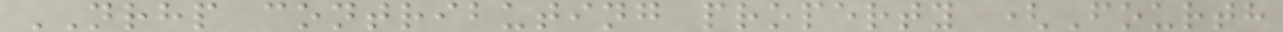NRHP contributing property (Fourth
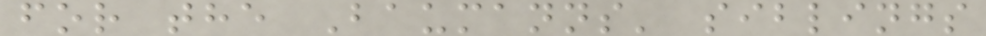for the Baumanns' siblings
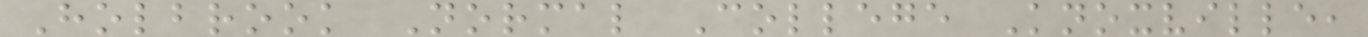Holbrook Normal College Knoxville,
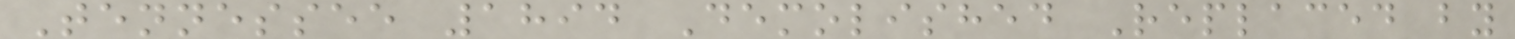Tennessee 1894 Demolished Replaced by
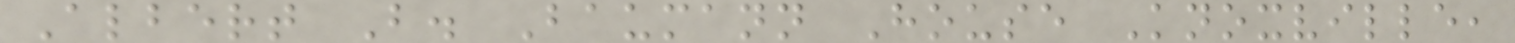Albert B. Baumann House Knoxville,
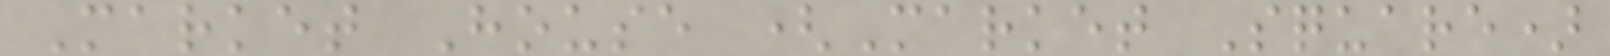Market House (Market Square)
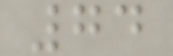74
